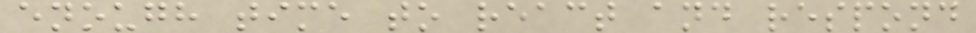enough time to react and respond
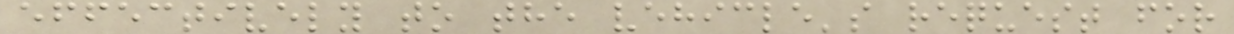effectively to the vehicle's request for
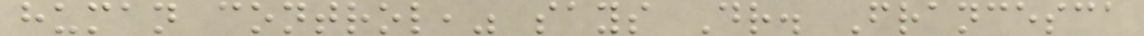human control," says Dr. Francesca
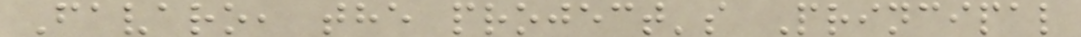Favaro, the project's Principal
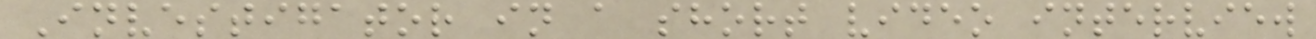Investigator in a short video interview
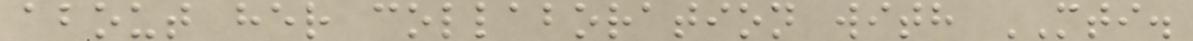about her collaboration with MTI.
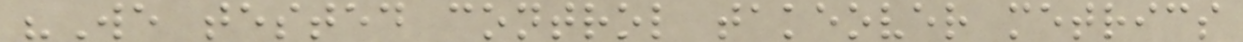"We tested control takeover metrics
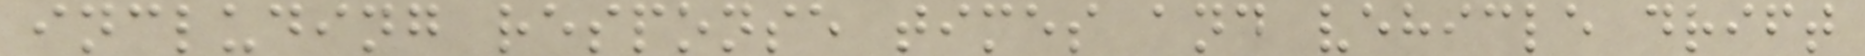including response times and vehicle drift
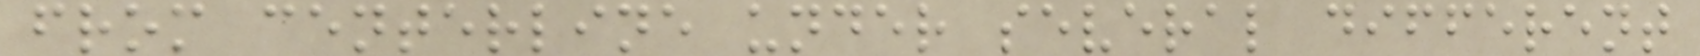from centerline under several different
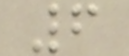6
